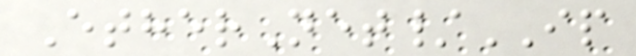EtherNet/IP
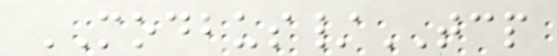MODBUS/TCP
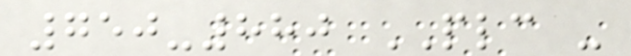750-880 PLC -
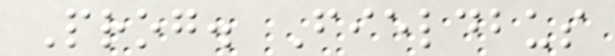Prog. Fieldbus
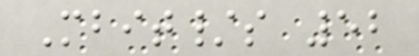Mbit/s 52
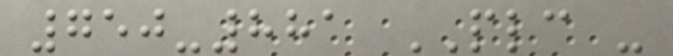750-881 PLC -
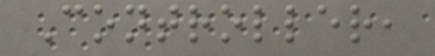Controller,
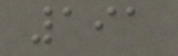191
